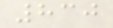830
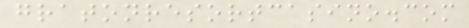gratonresortcasino.com
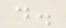d.
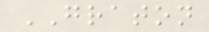GRATON
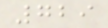729
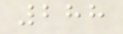288
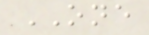ONE
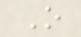O
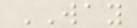WAY
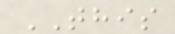THIS
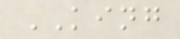KING
